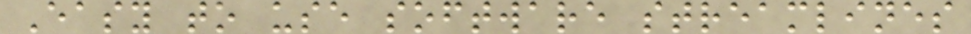Easy to use software streamlines
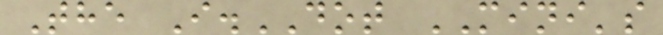The I.DOT MINI's
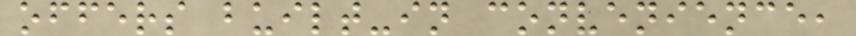offers built-in convenience,
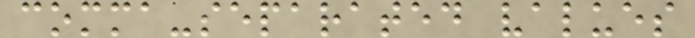comma-separated values
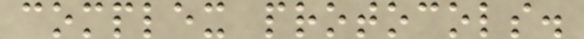complex protocols.
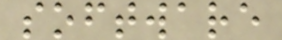software
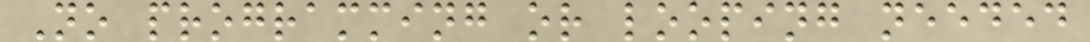No programming or looping needed
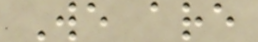We are
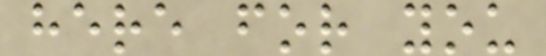here for you
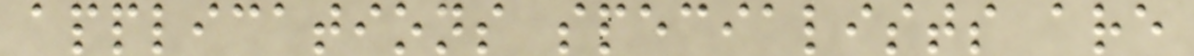applications specialists are
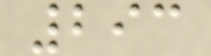293
